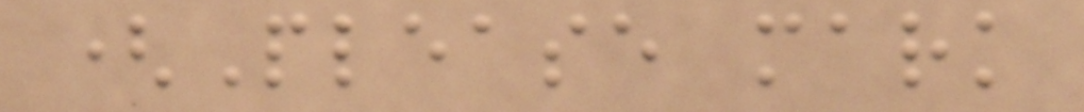(Please mark
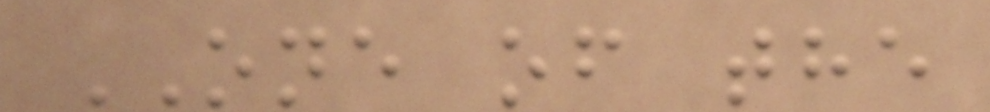ONE of the
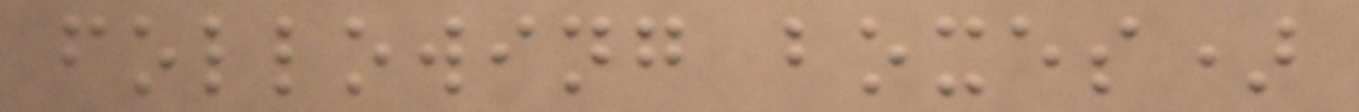following boxes)
